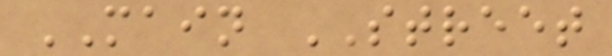MAIN STREET
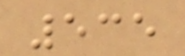535
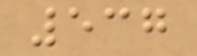537
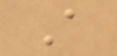A
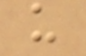u
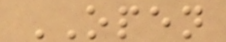OPEN
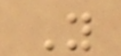Y
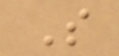S
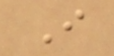I
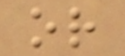or
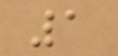1
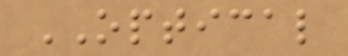OPTICAL
